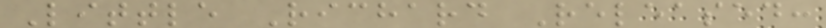Little Richard Released:
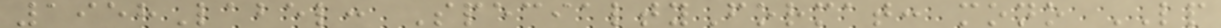1958Label: SpecialtyFormat: mono LP
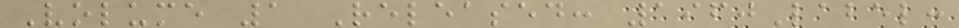Volume 1 Released: 1960Label:
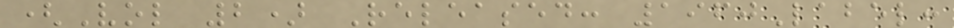(Vol 2) Released: 1960Label:
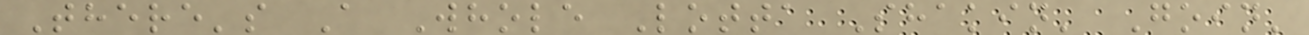There's A Whole Lotta Shakin' Goin'
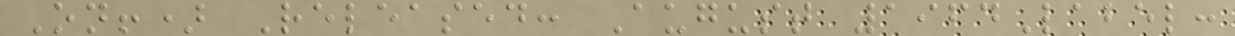On!) Released: August 1964Label:
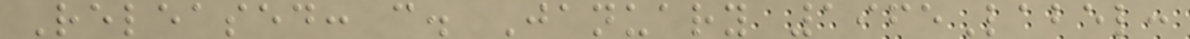Released: c. January 1965Label:
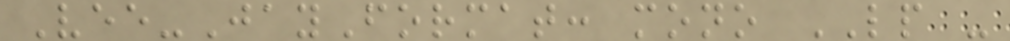Vee-JayFormat: mono LP -
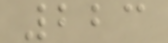223
